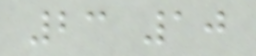23 10
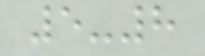5-8
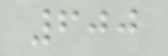600
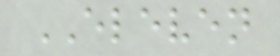ELEVEN
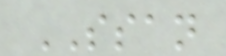SSAN
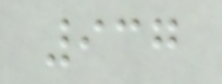937
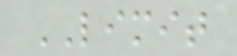LIMIT
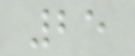25
